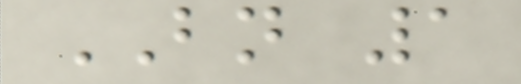BN 1
